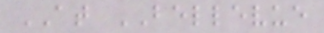AT BELLEVUE
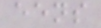eens
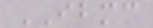IBMC
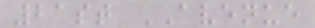21st AVENUE
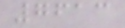7613
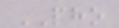PHO
